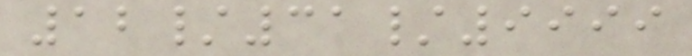12/31/9999
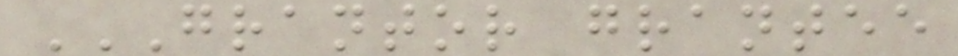GRANTOR GRANTEE
